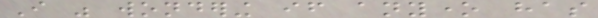I was wondering if anyone has
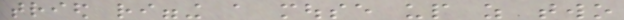tried rigging a mouse up as two
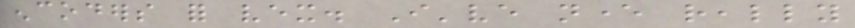encoders for vex. I've never really
